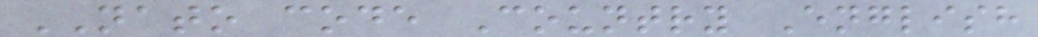NATO code Country English
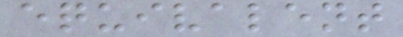equivalent
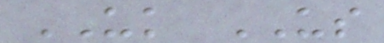UK US
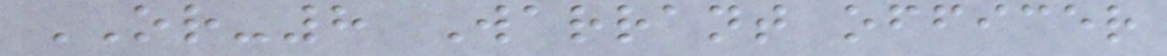OR-8 Warrant officer
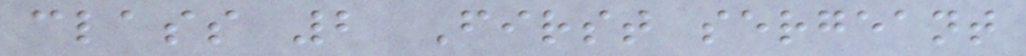class 2 First sergeant
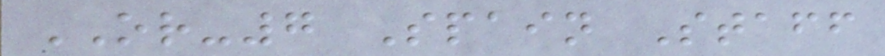OR-7 Spain Staff
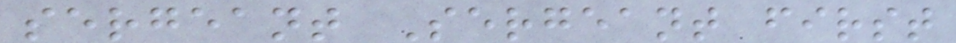sergeant Sergeant first
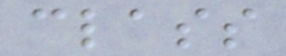class
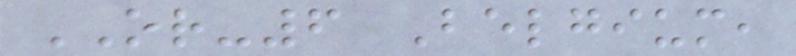OR-6 Belgium,
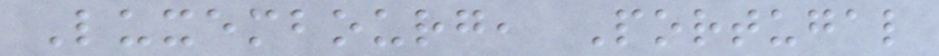Luxembourg, Portugal
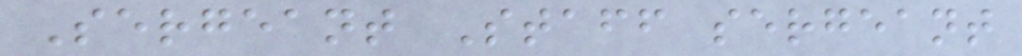Sergeant Staff sergeant
